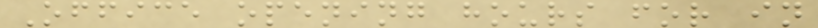Office opening hours for in
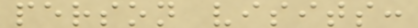person visits:
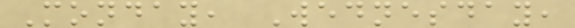Monday, Wednesday,
